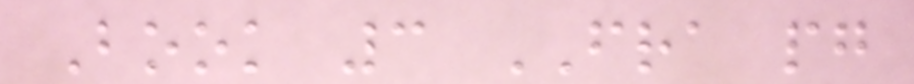Book 3 FRA pg
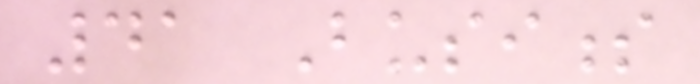41 Business
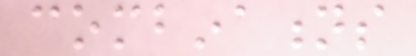combinations
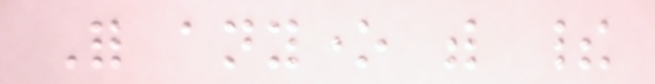For anyone with their
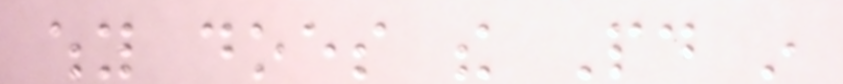why does the Paid in
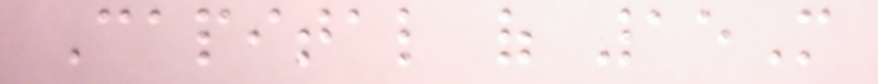Capital of 15M
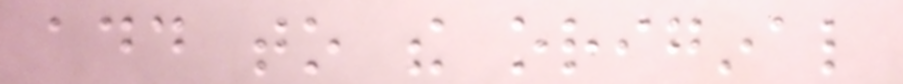add to the original
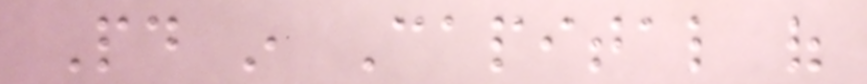Paid in Capital of
